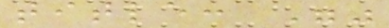title: ""
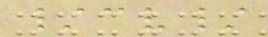/cv/
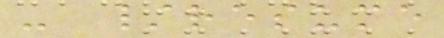- /resume
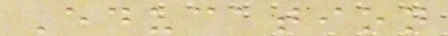Education
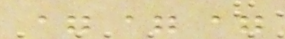===
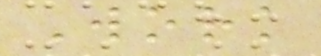Work
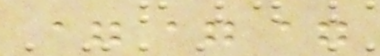===
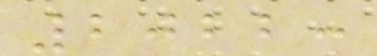2022:
